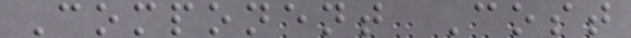Component Cost
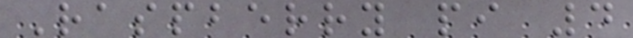Raspberry pi 4
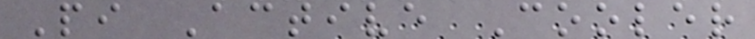Pi Active Cooler
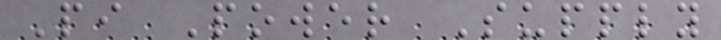Pi Power Supply
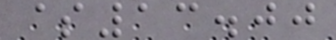$13.00
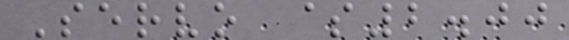Servo $2.00
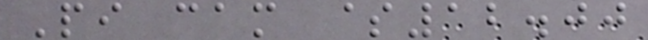Pi cam $12.00
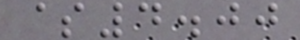$4.00
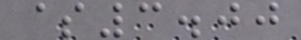$3.00
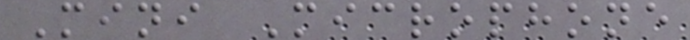Mini Microphone
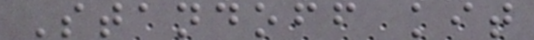Standoff kit
